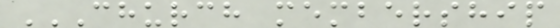CHURCH MEMBERSHIP
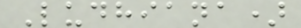Ludhiana)
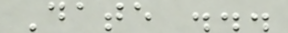Date ...
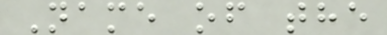Name of the
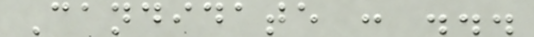Candidate : ...
